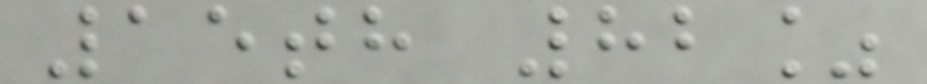15th 82%
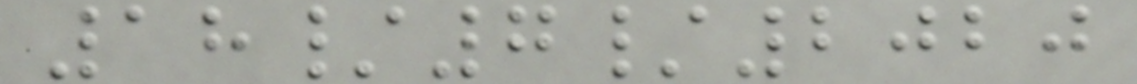18/7/2020
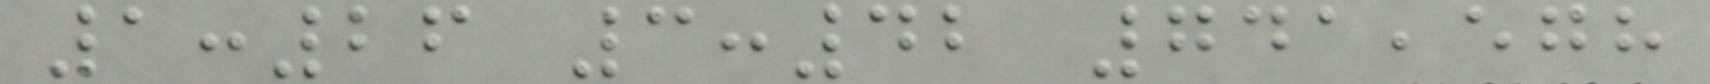1:26 3:42 741,578
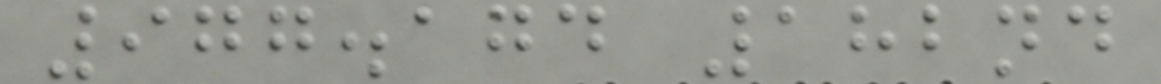977.174 182nd
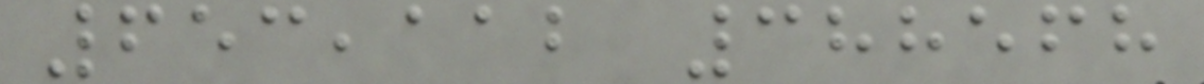653,112 388568
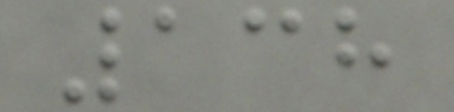138
